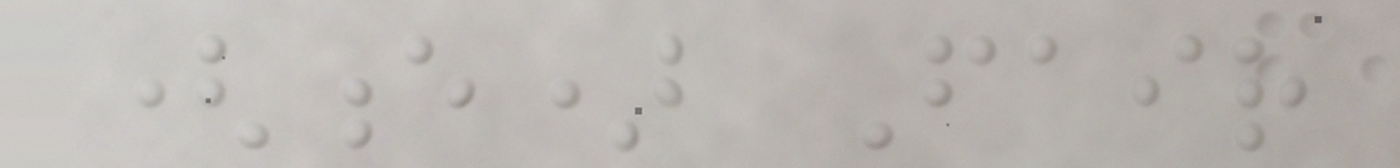(e) Fair
